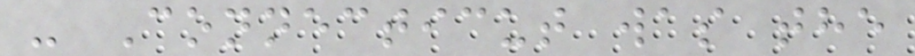- Connecticut was the
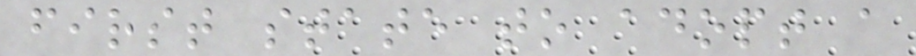first state to adopt a
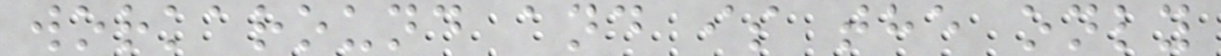workaround and is the only
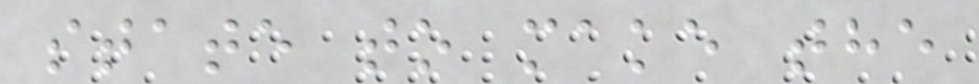state to make the
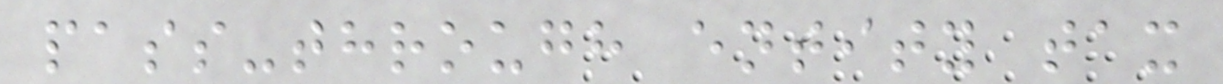pass-through entity tax
